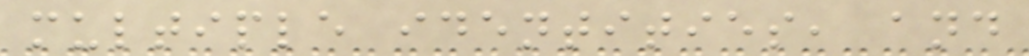multiple identities, and
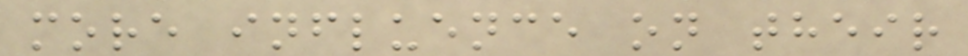more influence on their
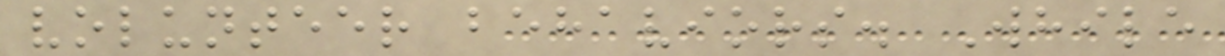volunteer behaviors. While
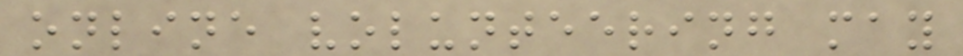online volunteering may
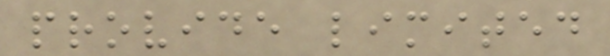provide limited
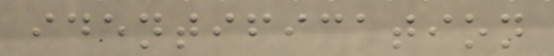identification
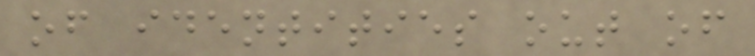of identities out of
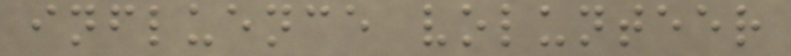influence volunteer
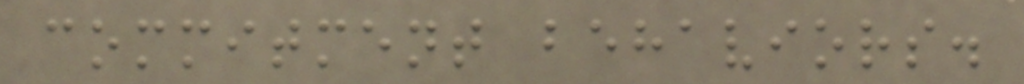commitment behaviors.
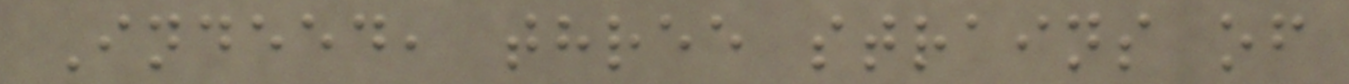Indeed, three strains of
